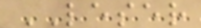LESER
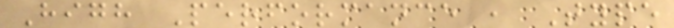High Performance , Type
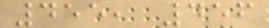455, 456
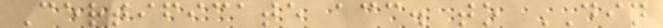Certificate acc. to DIN
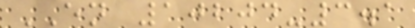EN 10204-3.1
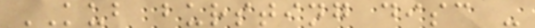KUB bursting disc -
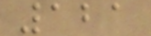121
